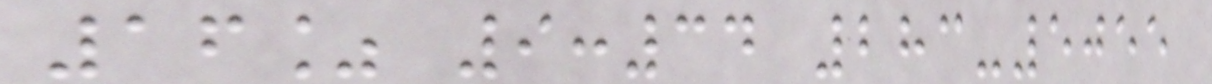16% 9:34 283-5055
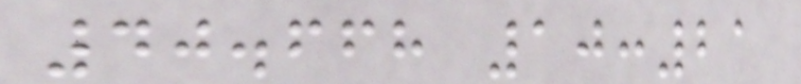40.668 10:21
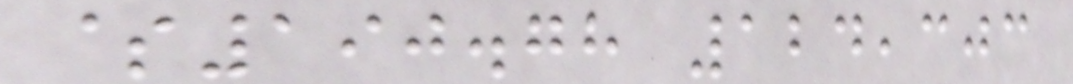$190.78 124,303
